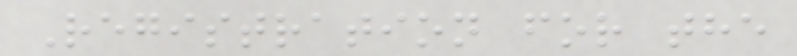Registration for the
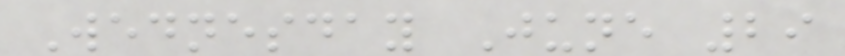Wednesday June 29
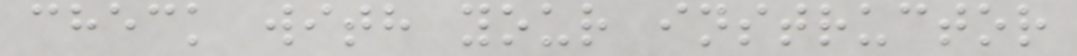check with your instructor
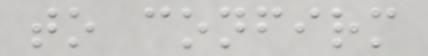to confirm
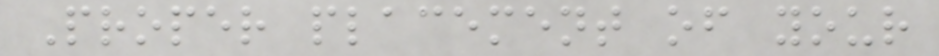Proper placement of your
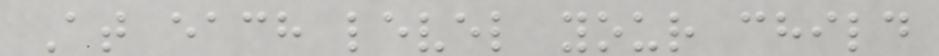At each level your child
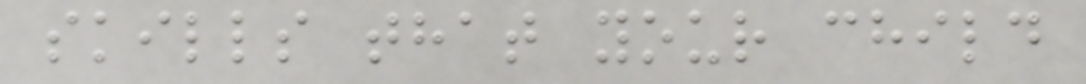skills that your child
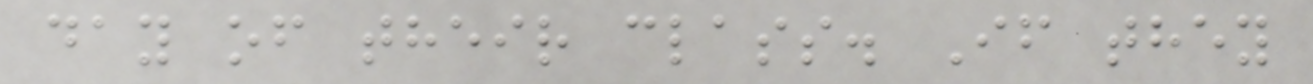day of their class. If they
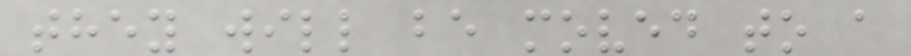they will be moved to a
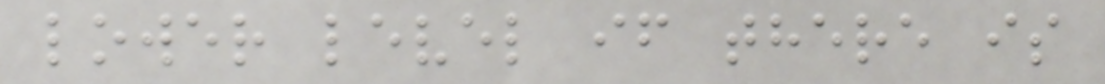lower level if there is
